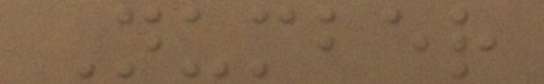Number
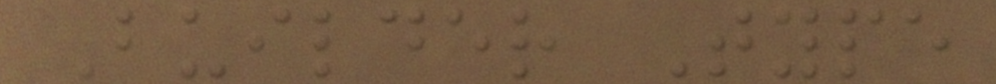Builder Type
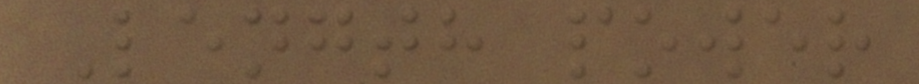Length power
